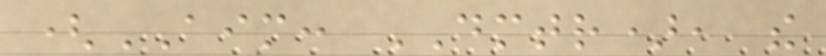(AIM: DMTR), the
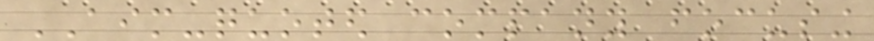AIM-quoted company focusing
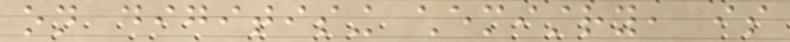on digitising chemistry, is
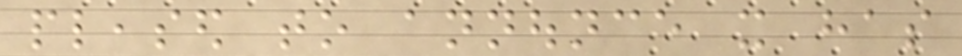pleased to announce it has
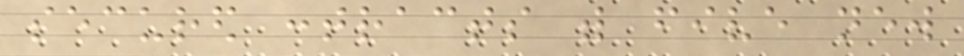secured contracts with five new
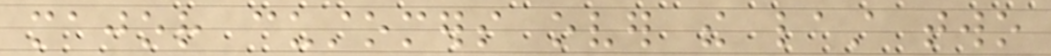major customers over the last two
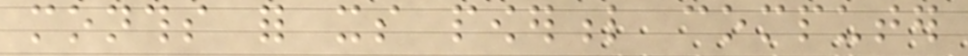months for its powerful computer
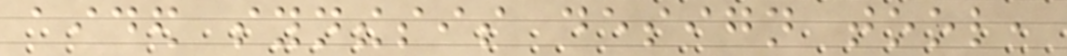aided synthesis design tool,
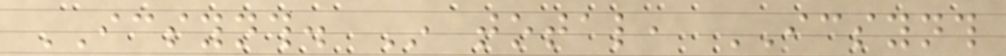ICSYNTH. In total, ICSYNTH
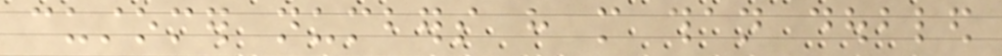customer numbers have more than doubled
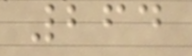264
